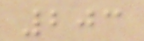203
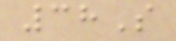38S
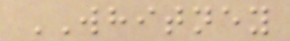WHITNEY
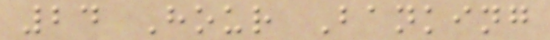24 Hour Banking
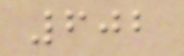602
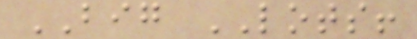BIG LOTS!
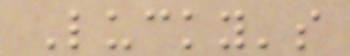Lucky's
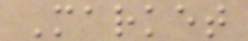Market
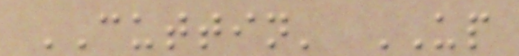CUTTIN' UP
